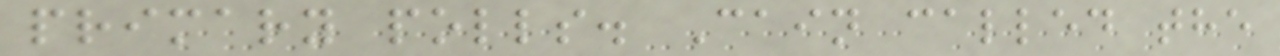primary polls. Cain called the
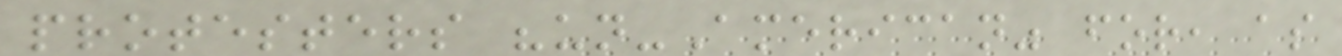protesters "un-American" for, as
